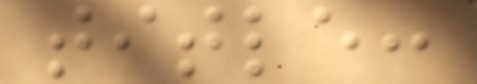title:
